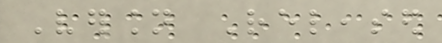Version Released
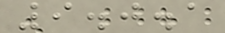9.0.1
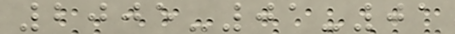2005-01-01
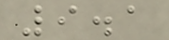9.1
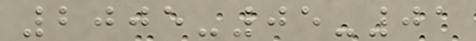2005-05-01
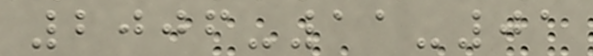2006-11-01
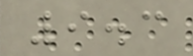9.3
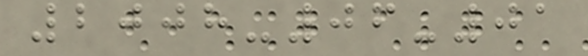2008-06-01
